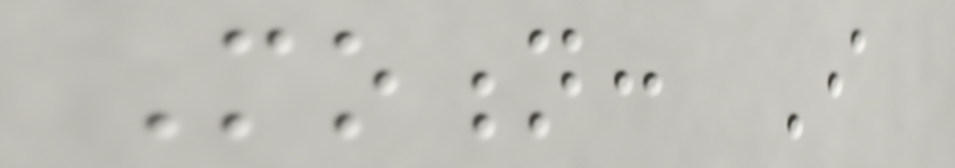Motion: I
